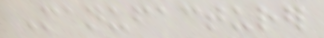Manufacturer
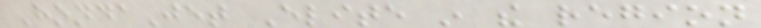HondaJet Elite in the region
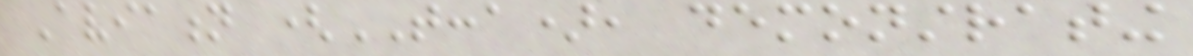Aviation (TCCA), demonstrating
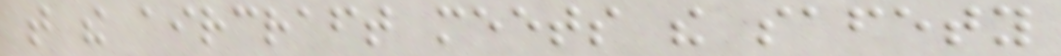that the aircraft meets the safety
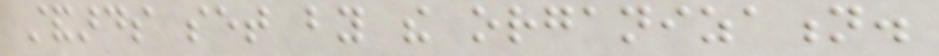standards set by the organization.
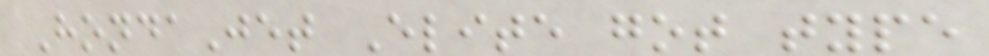HondaJet Elite got type
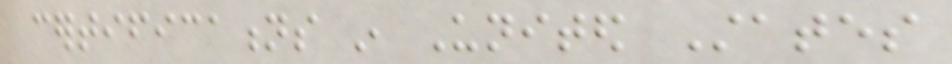certifications in United States
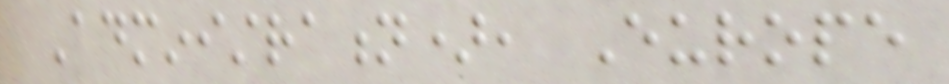Administration), Europe
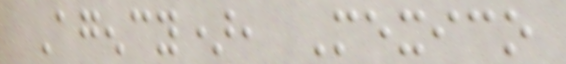Agency), Mexico
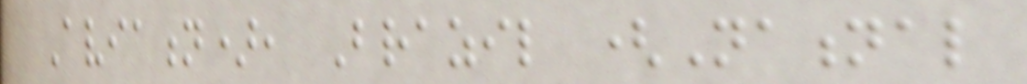Aviation), Brazil (National
